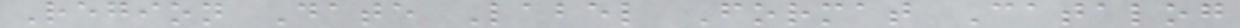Region Date Label Format Catalog
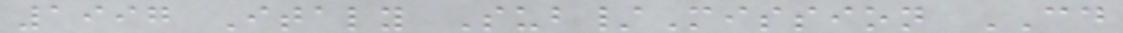1997 Italy Sub/Mission CD
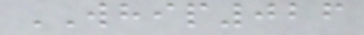WHIP026
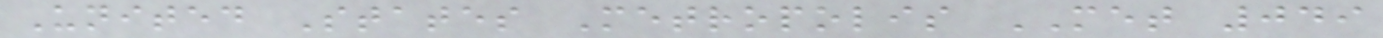United States Metropolis MET 049
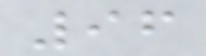96
